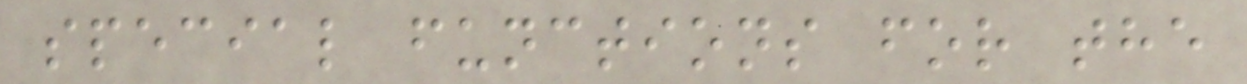special functions for the
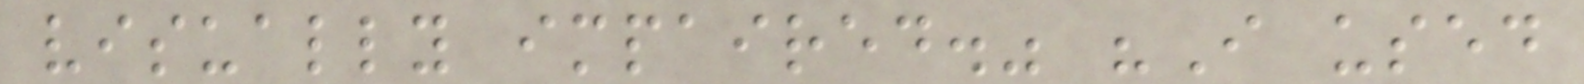visually impaired." "I used
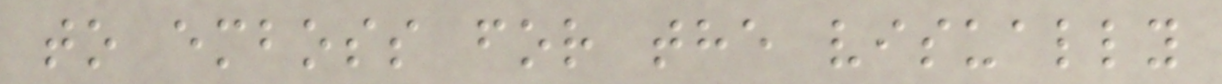to emboss for the visually
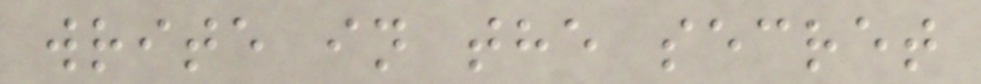write in the secret
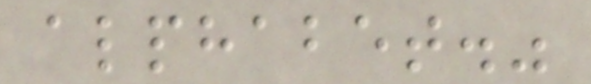alphabet."
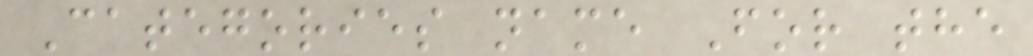Categories name For the
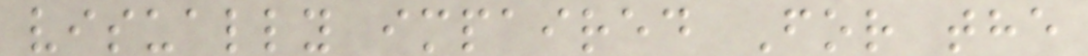visually impaired For the
